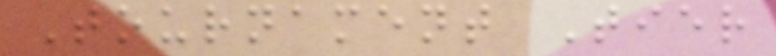Tournament Tier
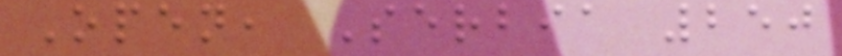Open, Serbia 250
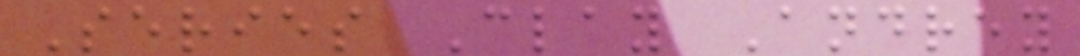Series Clay Andrey
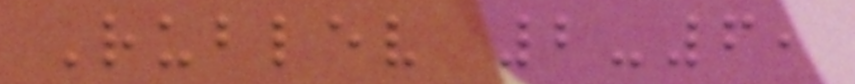Rublev 2-6,
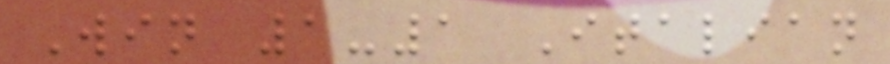Win 1-1 Italian
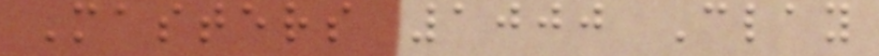Masters 1000 Clay
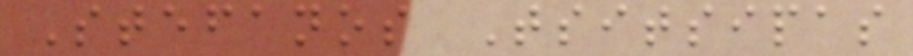Stefanos Tsitsipas
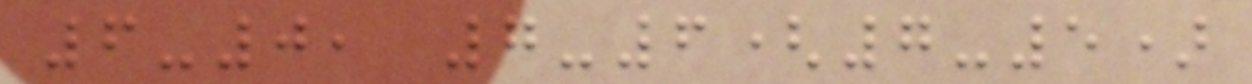6-0, 7-6(7-5)
